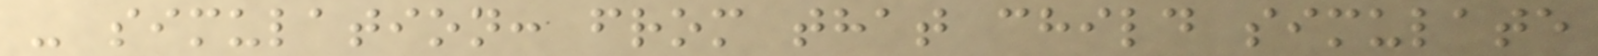- simulation: from that child simulate
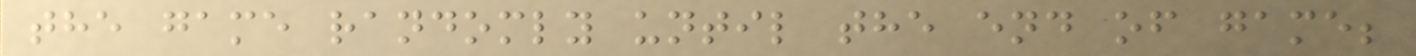the game randomly until the end of game;
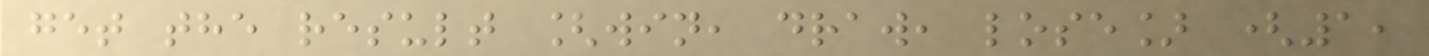get the result [win, draw, lose] (1,
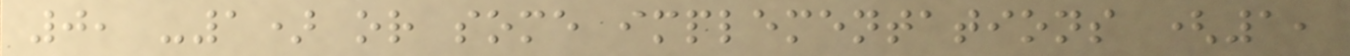0, -1) or some implementations (1,
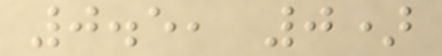0.5, 0)
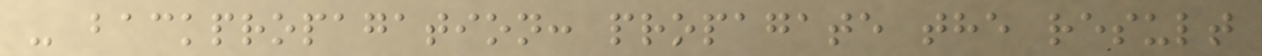- backpropagation: propagate the result
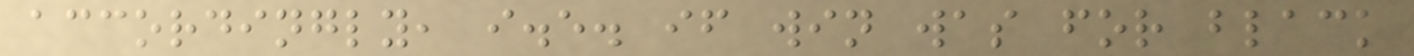accordingly, i.e. if win was for black
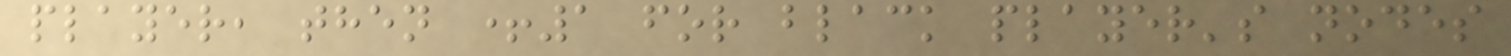player, then +1 for black player's nodes
